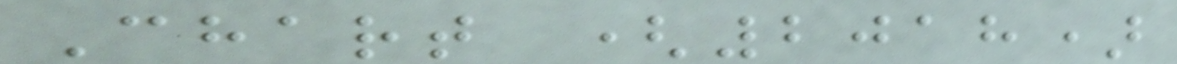Chart (2018)
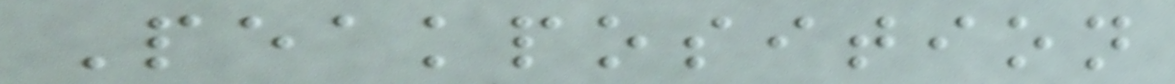Peakposition
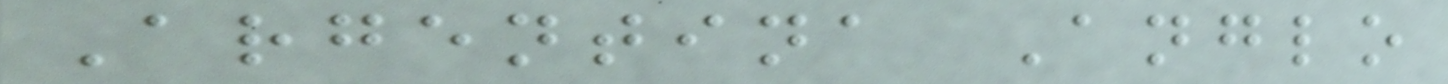Argentina Anglo
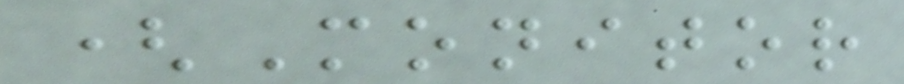(Monitor
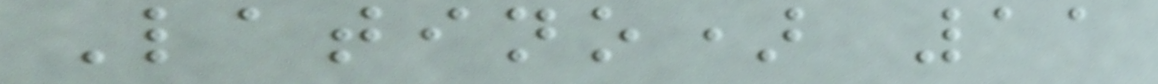Latino) 11
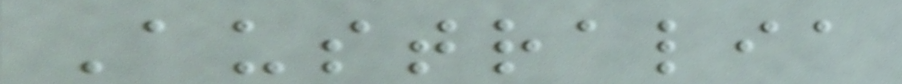Australia
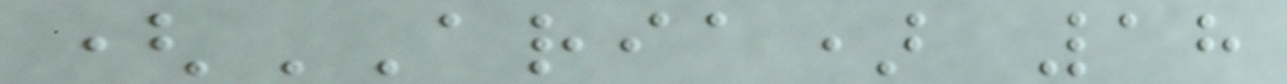(ARIA) 18
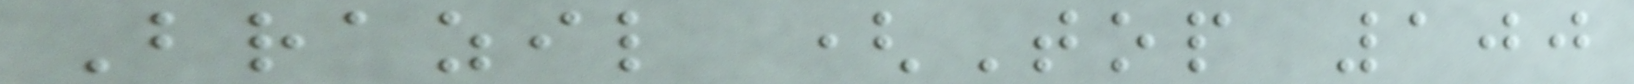Brazil (Top 100
